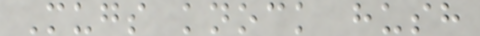Mugs knock hush
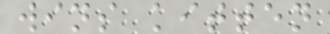wins kitten
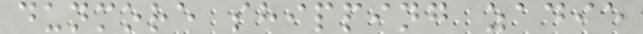dunmore shipping zadie
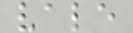vale
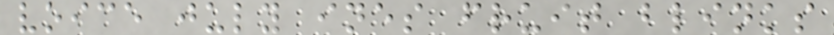voice july ines fruit blinks
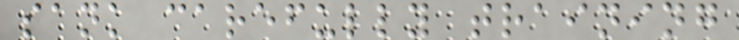sank carefully training
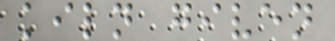kiln given
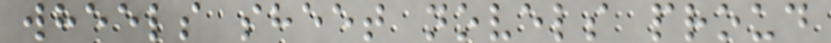wheels sheet novels proud
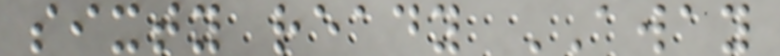sixty ready AWAY
